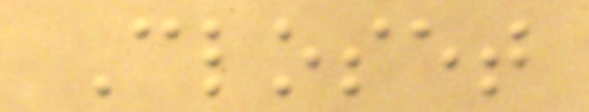Closet
